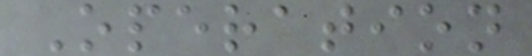Operation
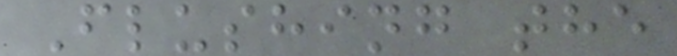Flushing the
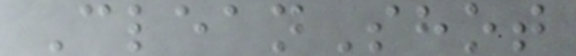CleanShot
